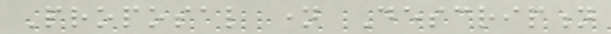Proposal name Description
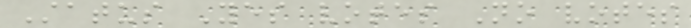Status Yes votes No votes
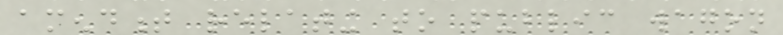amendment relating to public wagon
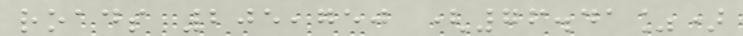roads 205,750 (76.41%)
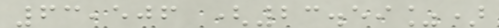63,506 (23.59%)
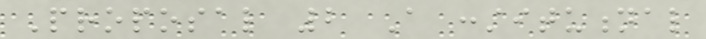Proposal 2 A constitutional
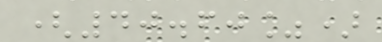(40.60%)
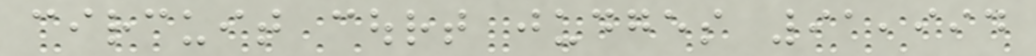circuit court judges 91,994
